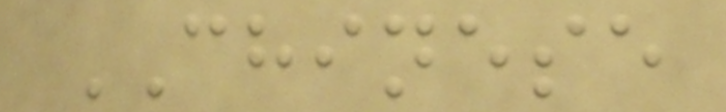CHINESE
